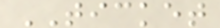TICKET
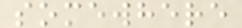somewhere
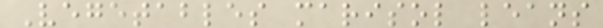Vegetables marisol leans
